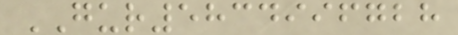GUR5834996728
